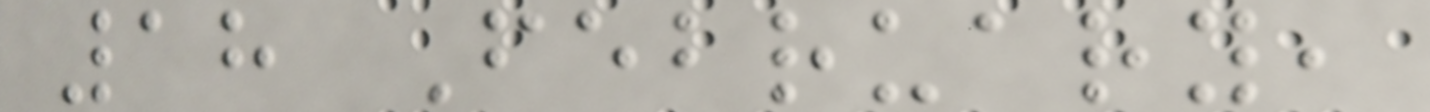18 February,
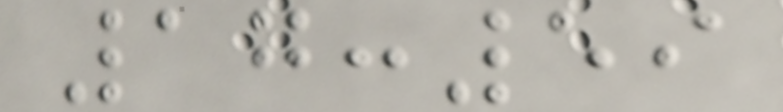17:59
